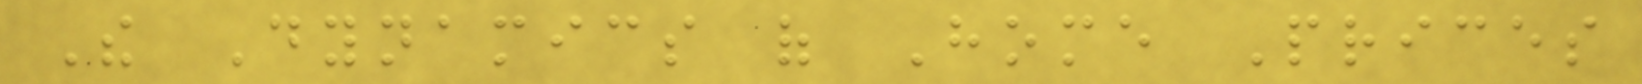The Dynamics of Home Prices
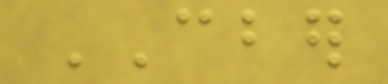CBER
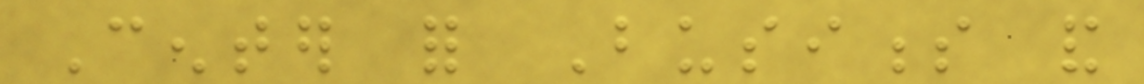Center for Business and
